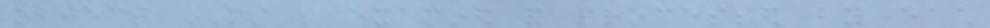object MUST be examined and processed by each
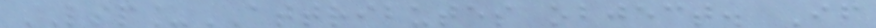LSP_ATTRIBUTES object. If
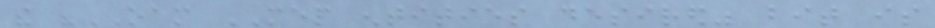the "OAM MEP entities desired" bit is
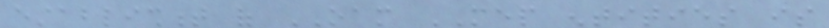establishment of OAM MEP entities is
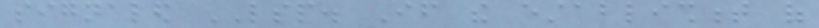signaled LSP. If the establishment of
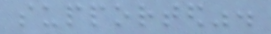supported".
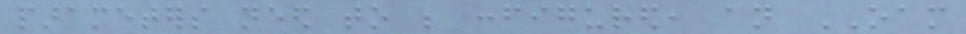parameters need to be configured, an OAM
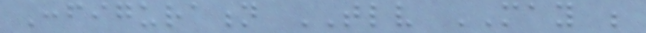Configuration TLV MAY be
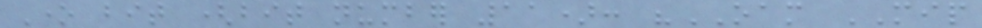One bit (bit number 11): "OAM MIP
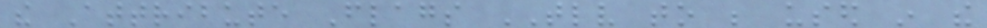the Attribute Flags TLV to be used in the
